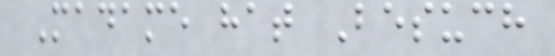Madame hat Besuch
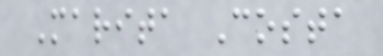Marita Costa
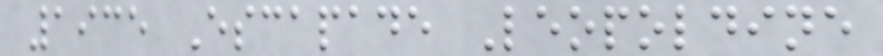1935 Escapade Leopoldine
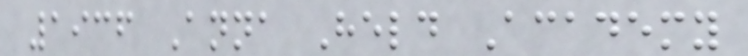1936 Anna Held Academy
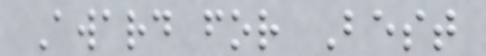Award for Best
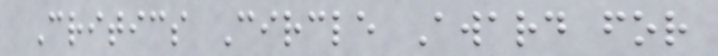Critics Circle Award for
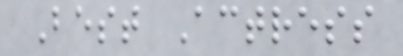Best Actress
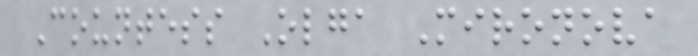Countess Olga Mironova
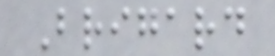Brigard
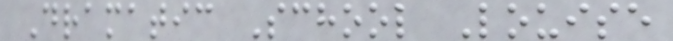Dramatic School Louise
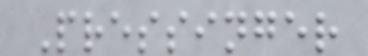Pressinger
